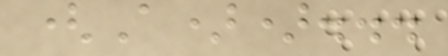(A))...
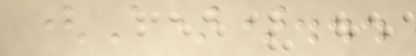(A))...
